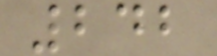242
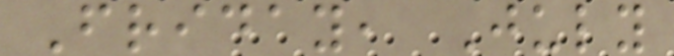Friday, July
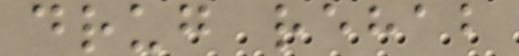drug rehab
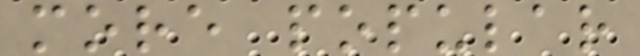more popular
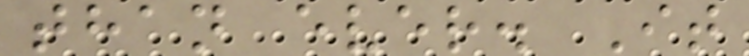than ever. It
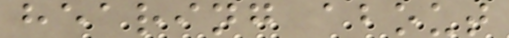hearing about
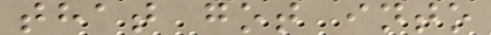that got into
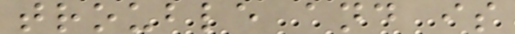trouble and is
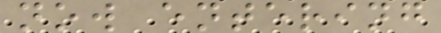now entering
